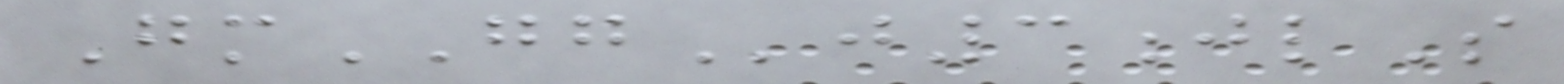GmGGj3jlS
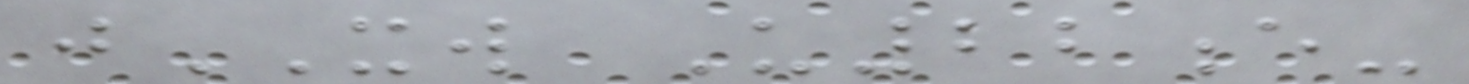jXW U22e-
